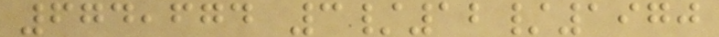674,674 3/12/1970
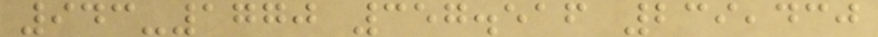943-1770 357.516 239,430
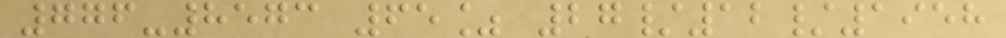776-8573 65% 27/12/1958
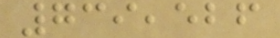739,526
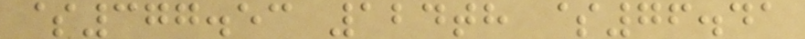$377.53 124th $76.41
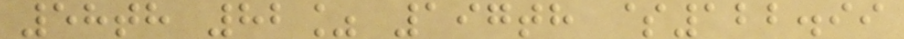58th 82% 197th $122.99
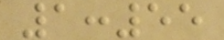1:55
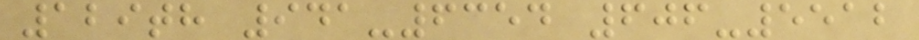129th 941-6354 606-5512
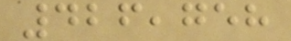426,758
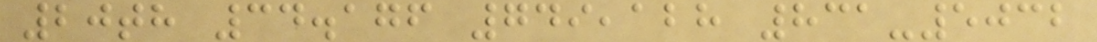20th 34.176 749,128 831-5032
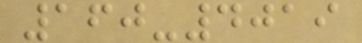160-4019
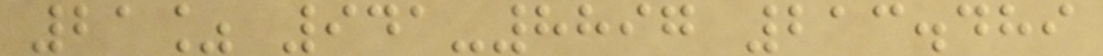21% 941-8897 213.489
